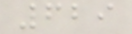629
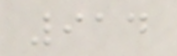914
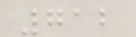712
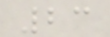23
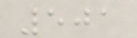501
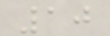10
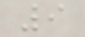9
